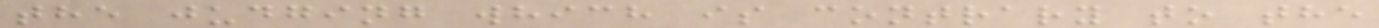the judging which is contrary to the
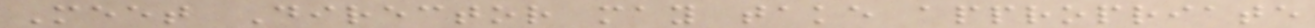Meet Director may take appropriate
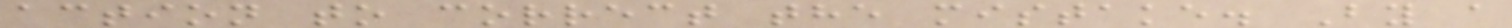action to correct the mistake. By a
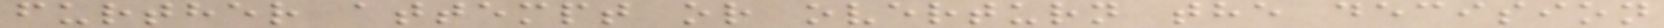further attempt or overturn the decision
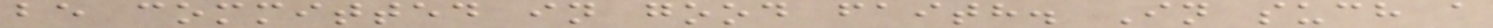be committed in good faith. In such a
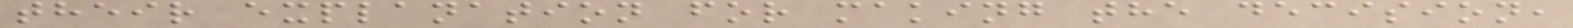their explanation for making the decision,
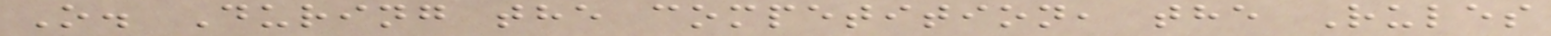O. During the competition, the Rules
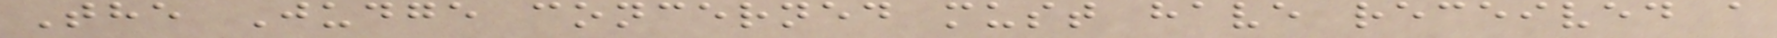The Judge concerned must have received a
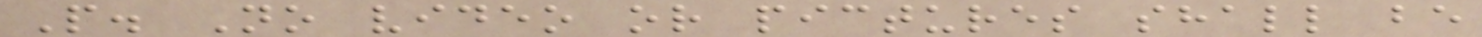P. No video or pictures shall be
